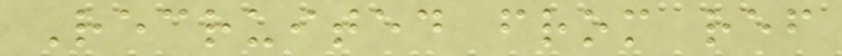Recruited from ref
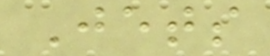Jets
